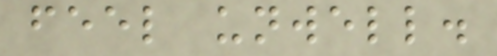feel unwell.
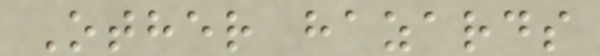Other hazards
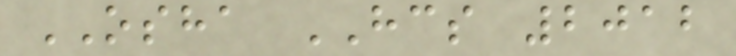OSHA HCS 2012
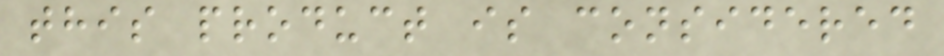this product is considered
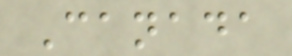Canada
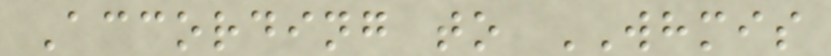According to WHMIS
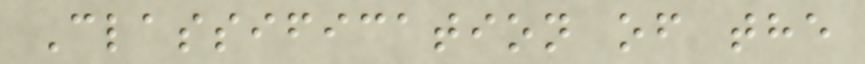Classification of the
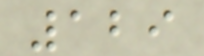129
